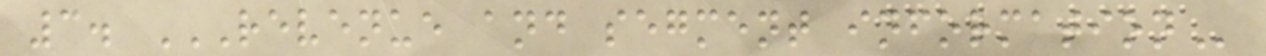3. REVENUE AND SEGMENT INFORMATION
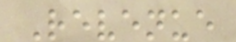Revenue
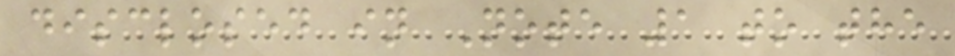disclosed in Note 1 to the
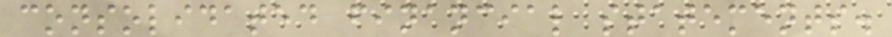consolidated financial statements.
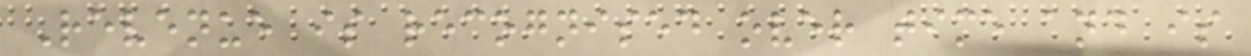Revenue is recognised over time and is
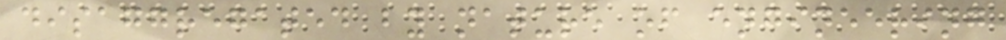disaggregated by nature of engineering
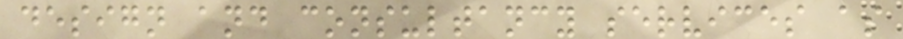design and consultancy services as
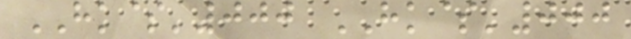HK$'000 HK$'000
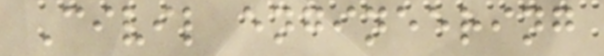Civil engineering
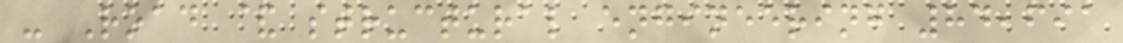- Road & structural engineering 84,691
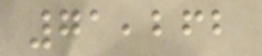71,262
